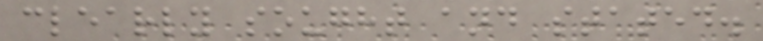clearly sought and stated.
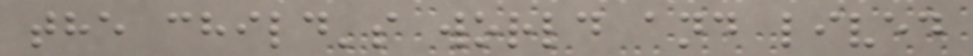the child's world and lived
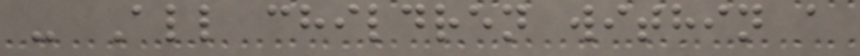- All children within a
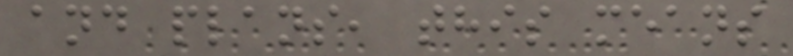and plans, this means
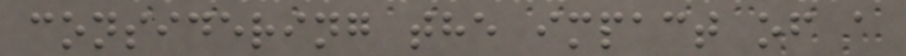considering the impact of a
